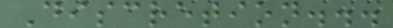Discretion...
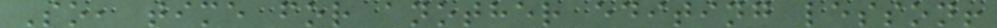So, time for another editing lesson!
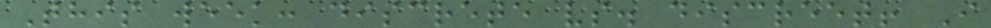This week: discrete vs. discreet! I
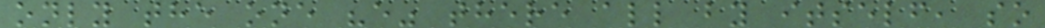only the one "e" there all by itself, so
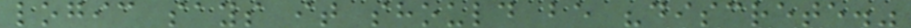logic says it should be "discrete."
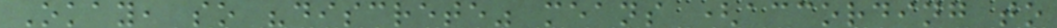Okay, so "discrete" means (according to
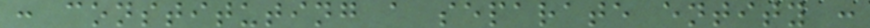: constituting a separate entity :
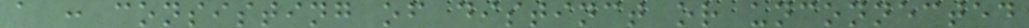a : consisting of distinct or unconnected
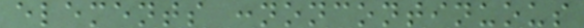elements :noncontinuous
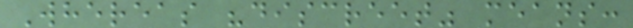Whereas "discreet" means:
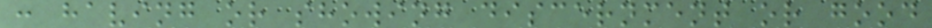: having or showing discernment or good
